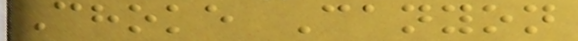Choke Canyon
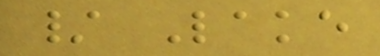/ Lake
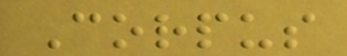Corpus
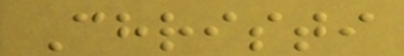Christi
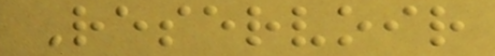Reservoir
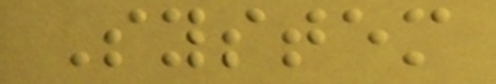System
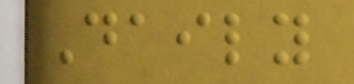Daily
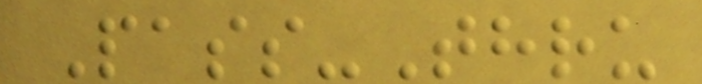Pass-Thru
